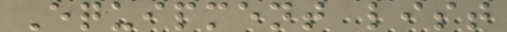Equipment list
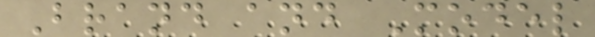Brand and Model
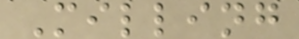Milling
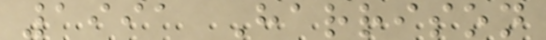1991 Harrison
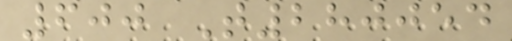600 T280054
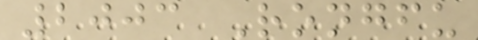2003 Rongfu
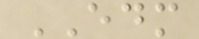EDM
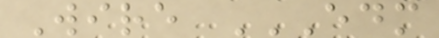Wire EDM
